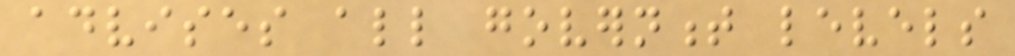advises all government levels
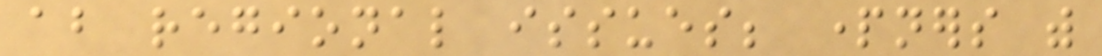about regional issues; partners with
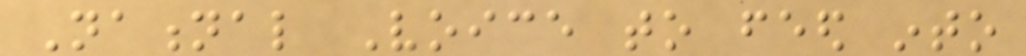National Voice to feed into
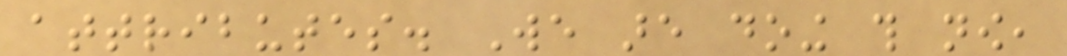attributes. We are doing this now,
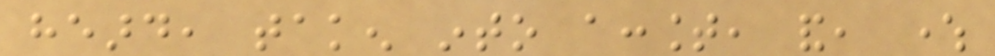heard, taken into account, and, where
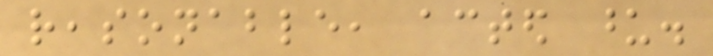reasonable, acted upon.
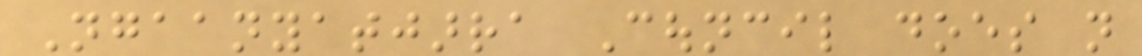Ngaanyatjarra Council does not
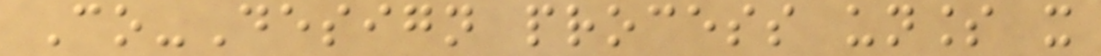Co-Design process unless it
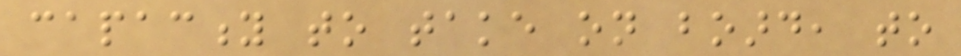capacity to take on board, to
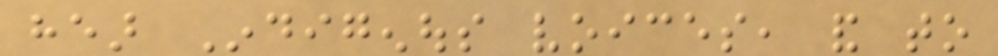hear Indigenous voices, and to
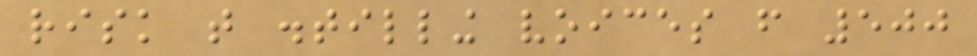risk that distilling voices from 500
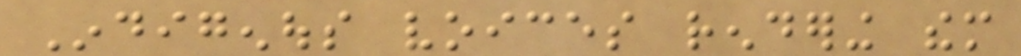Indigenous voices rendering them
